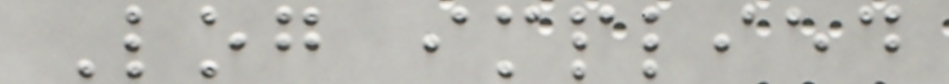Log implied
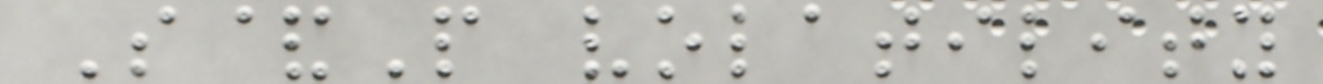S&P volatility
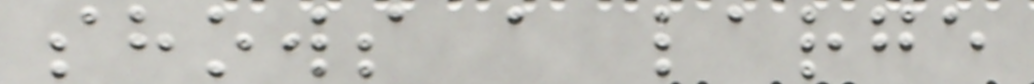shows a large
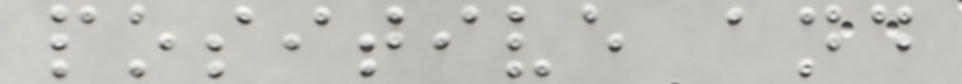positive and
